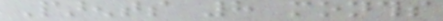Parents 8 months
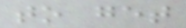to get
